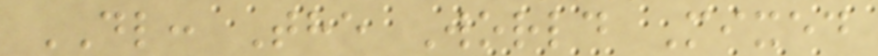DL: The World Mixed
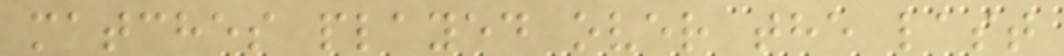matches played over the last
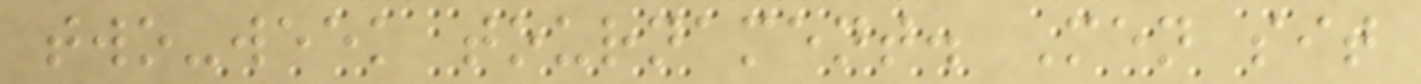two-week tournament. Men sit
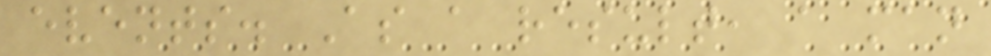events. As a result, a man
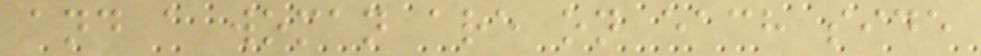and a woman are on each side
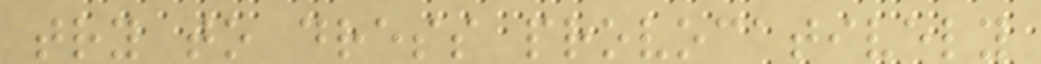try to dress provocatively
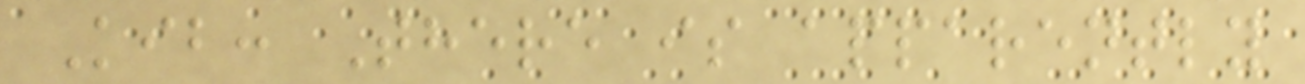Kib: There is apparently
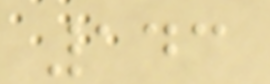143
